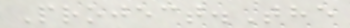Project.The
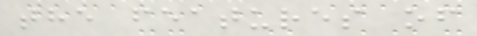the features of
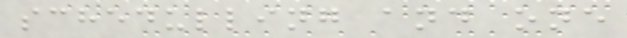schedulling and one
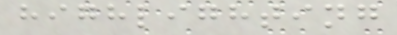highlighting
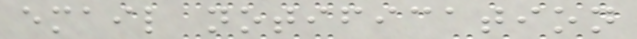email notification
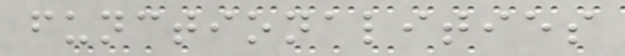functionalities
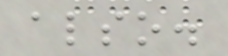also.
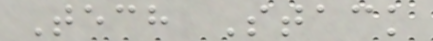Tech Stack
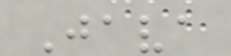Java
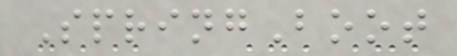SpringBoot
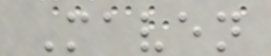Maven
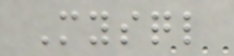Mysql
